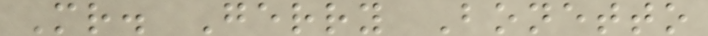Mr. Gerry Bonetto
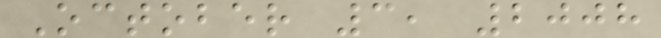October 3, 2008
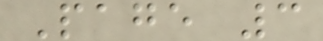Page 3
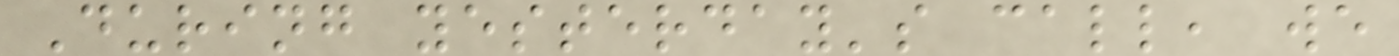During yesterday's call, we
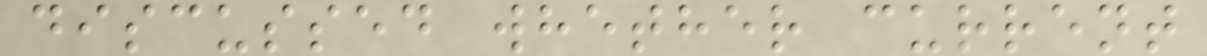discussed whether current
